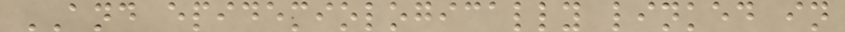AND epidemiologically linked in
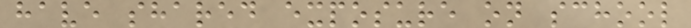have shared exposure on school
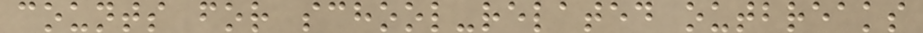counts for school-related outbreaks
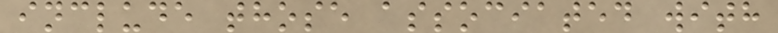include those associated with
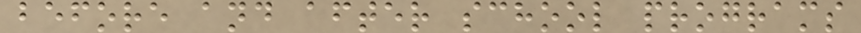before and after school programs
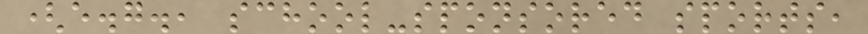(e.g., school-sponsored sports,
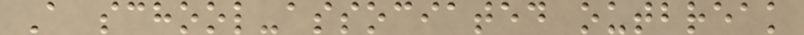A school-associated outbreak
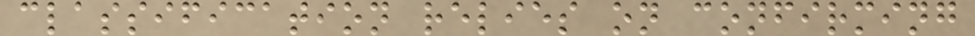classification relies on confirming
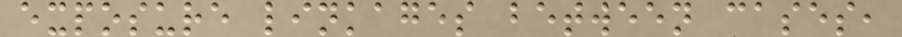exposure linkages between cases,
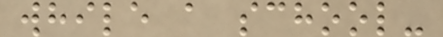while a school-
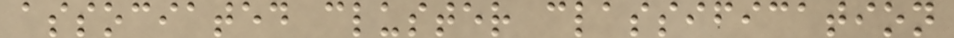associated cluster classification
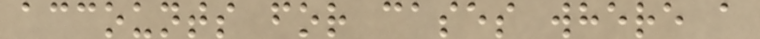accounts for cases where a
